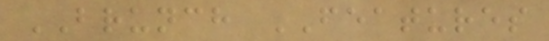BRUNCH FEATURES
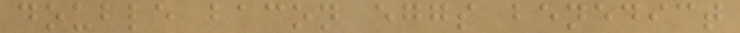double bacon eggs benedict
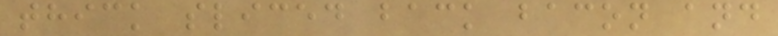thick sliced back bacon and
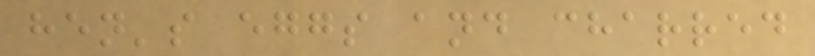hen's eggs and charred
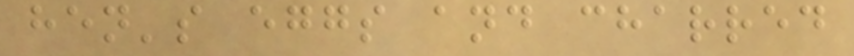hen's eggs and charred
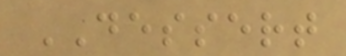DESSERT
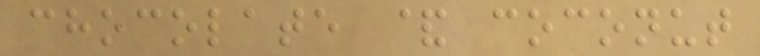chocolate & coconut
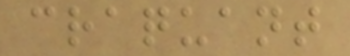craquant
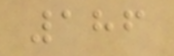186
